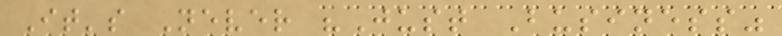It's Never "Just Business"
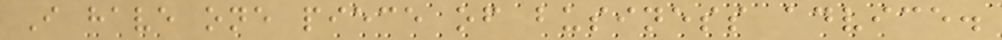I have one piece of business advice.
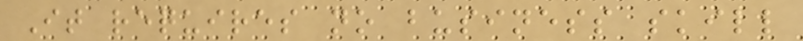It requires no business skill
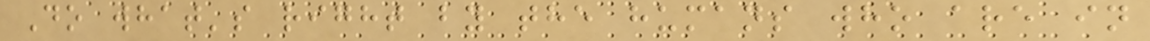Do what's right by the humans who are in
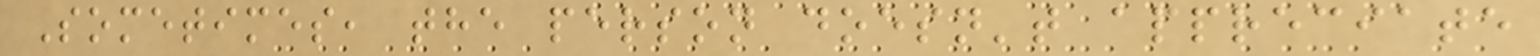Sometimes, the person doesn't appreciate
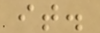it.
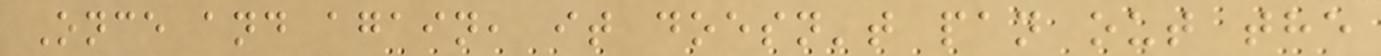Once and again, it doesn't pan out the
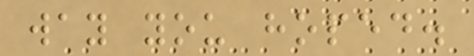way you hoped.
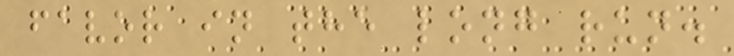favor in the long run.
